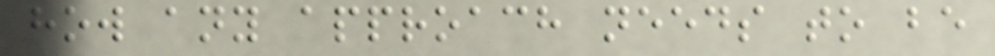how any approach needs to be
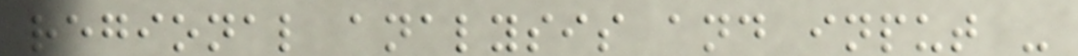regional analysis and input -
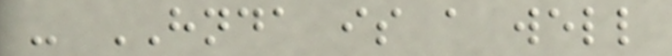- HNDA is a well
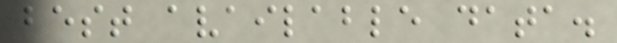best available data.
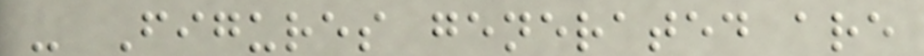- Figures generated are
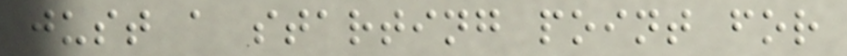just a starting point for
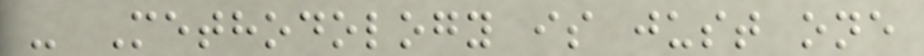- Methodology is just one
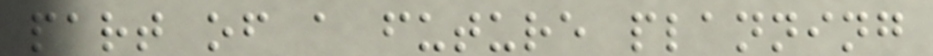part of a future planning
